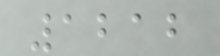1212
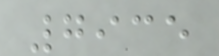7935
